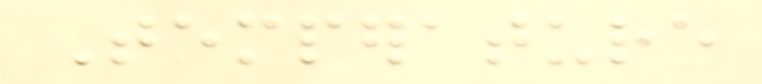Temperature
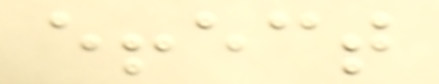effect
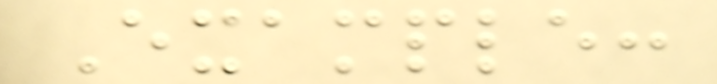Example:
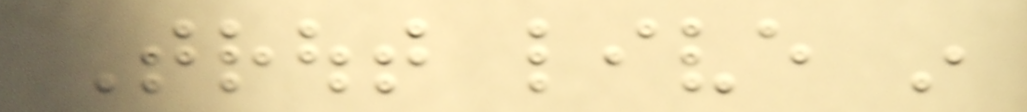Trout live in
